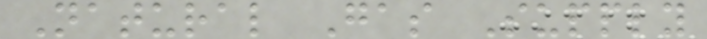Natural Gas Supply
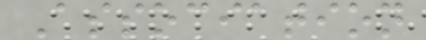Association
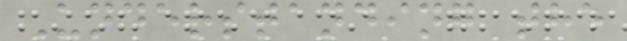Understanding the
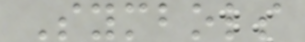Symbols
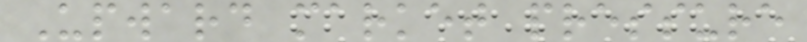Upward market pressure
